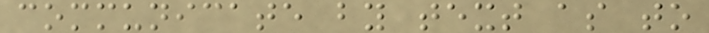communicate by text as to
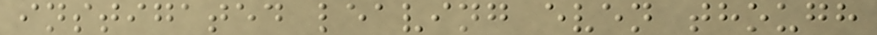instigated leaving even though
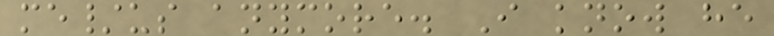me/us anymore. I know he
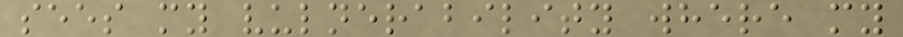sees my vulnerability where my
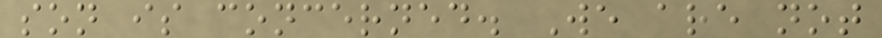son is concerned. We are not
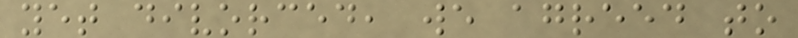yet divorced, we agreed to
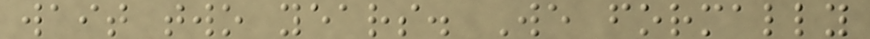wait two years. We formally
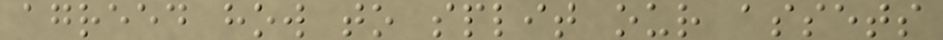agreed how to split our assets
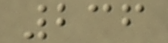236
